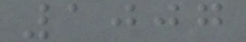1007
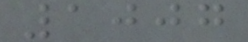1007
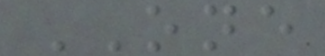ONE
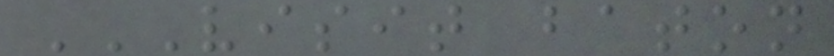VISIT BATON
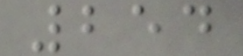254
